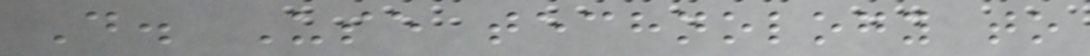D. Use technology to
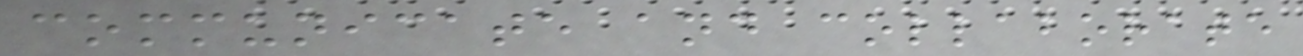communicate and collaborate
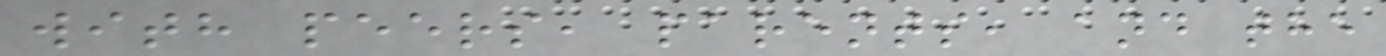with peers, parents, and the
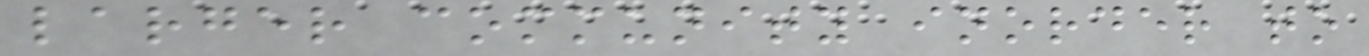larger community inorder to
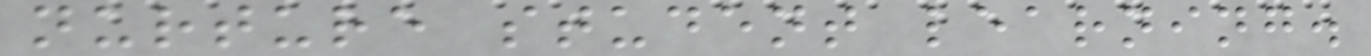nurture student learning.
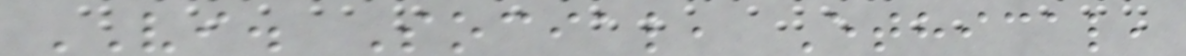VI. Social, Ethical,
